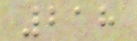218
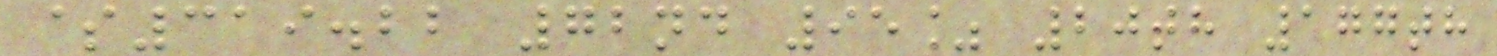$319.22 72nd 95% 20th 177th
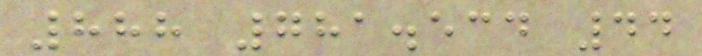888 781.534 44
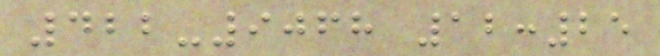422-9068 12:25
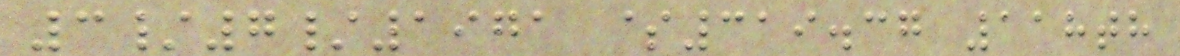3/7/1971 $319.37 118th
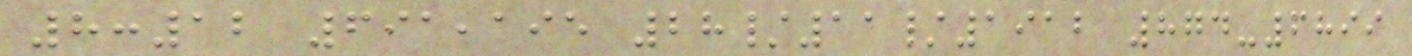8:12 691,195 28/11/1912 874-6899
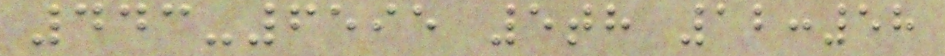443-6595 5th 12:58
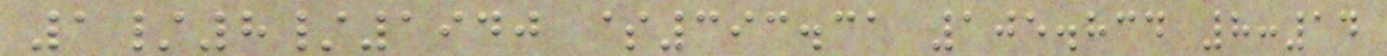1/8/1940 $393.31 105.834 8:14
